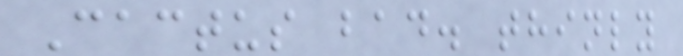Cactus bad. thinly
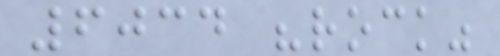6034 "rock"
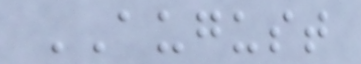AUGUST
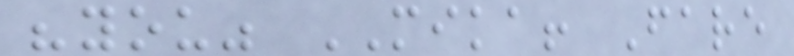"you" MIKA! Fare
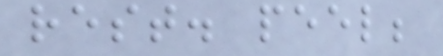rest. peel;
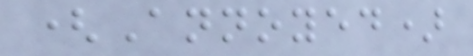(Annoyed)
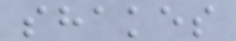shakes
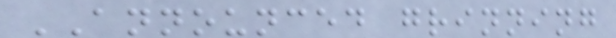ANNOUNCED grinning
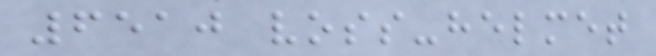6510 voss-helmet
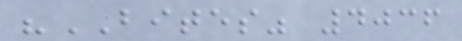"BITES" 4036
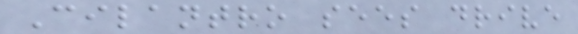Cilantro sees drive
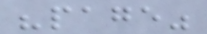"page"
